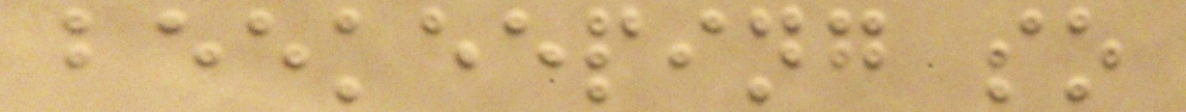beekeeping so
